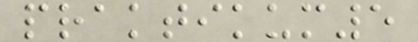praktikum5
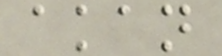akan
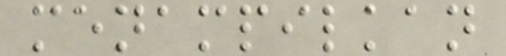menampilkan
